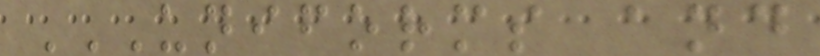UNIFORMS AND
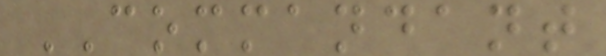COMMANDANT
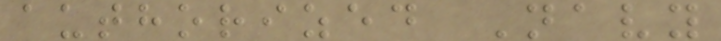authorized Navy
